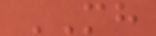MH
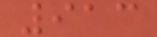913
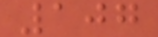107
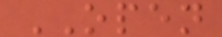OPEN
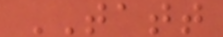TATT
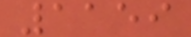1159
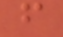f
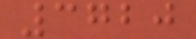3720
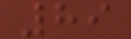89
